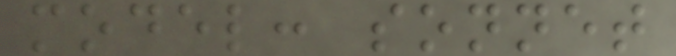model: sonnet
